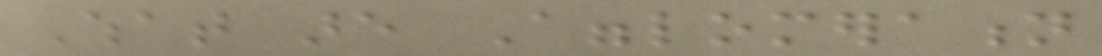What are Agglomeration
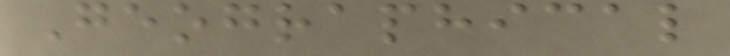Geographical
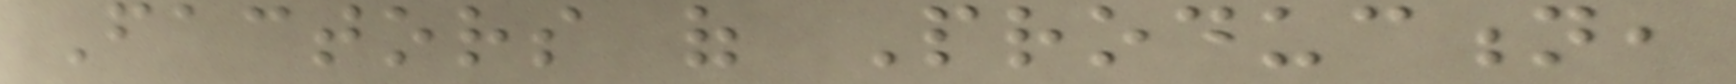Factors of Production,
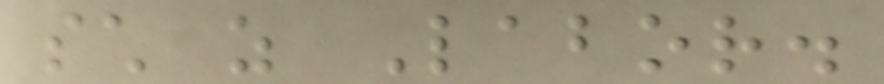such as Labor.
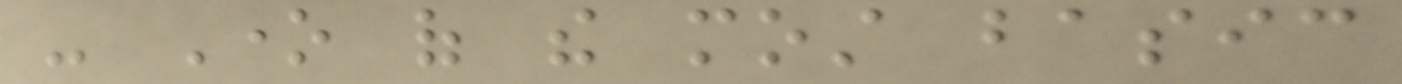- One of the most basic
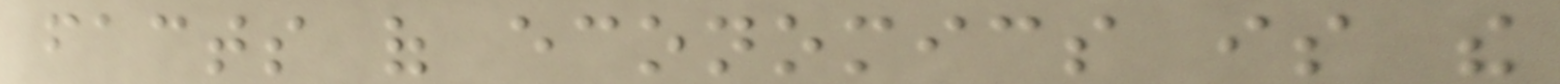facts of economics is the
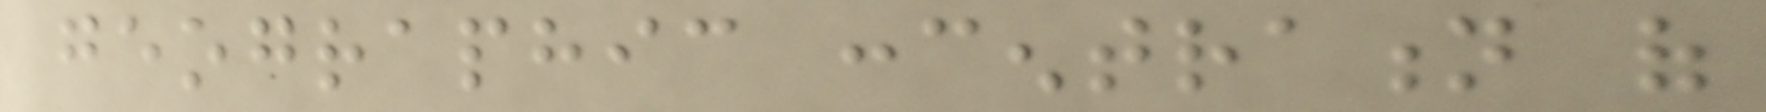geographic concentration of
